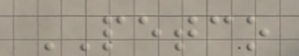PETCO
